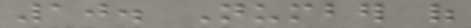10. Number of
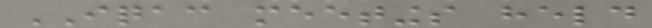IQAC meetings held
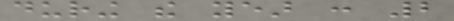during the year : 2
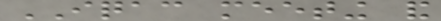IQAC meeting and
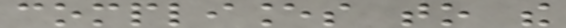compliances to the
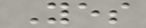Yes
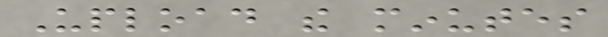Upload the minutes
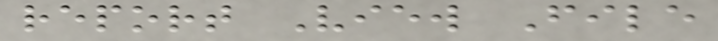report View File
